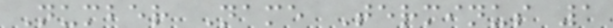Number Name Terminus 1
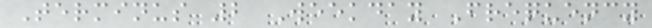Terminus 2 Weekday Frequency
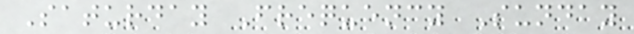Saturday Frequency Sunday
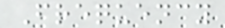Frequency
